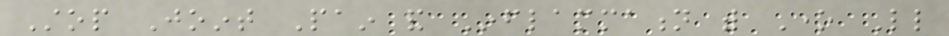Stop Joint Pain and Inflammation with One Little
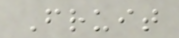Fruit
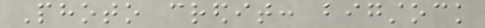Photo credit: bigstock
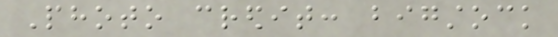Photo credit: bigstock
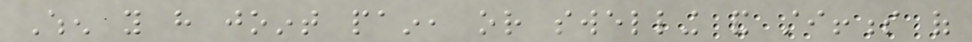When you have joint pain, or swelling and stiffness of
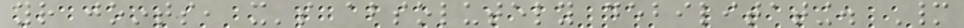your joints, it's absolutely debilitating. Many
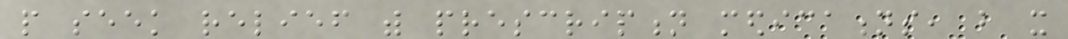people seek relief with prescription medications, but it
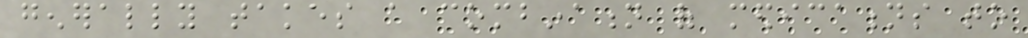generally takes a combination of medications to
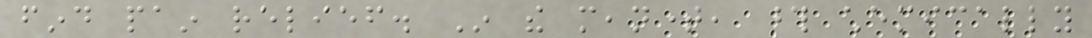find pain relief. In the meantime, those chemically
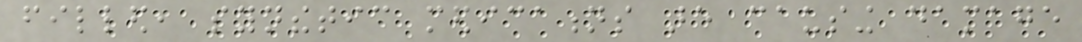filled, synthetic medications are causing damage
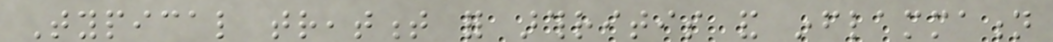Typical treatment for arthritis and inflammation
